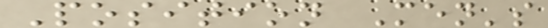Position Men's
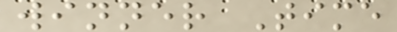winner Time
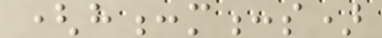(h:m:s)
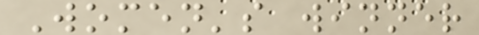Women's winner
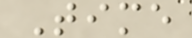Time
